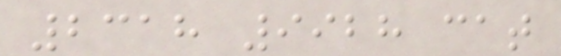2318 9928 cat
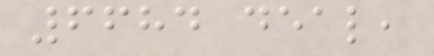6684 deal,
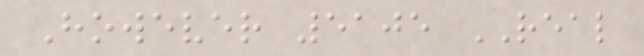However 5105 REAL
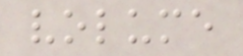volume
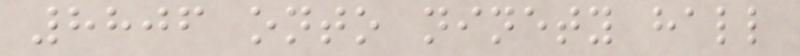8806 onto ninety hall
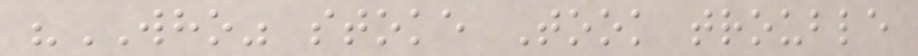"WHO" stoke Took trouble
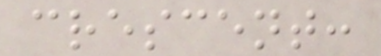crescent:
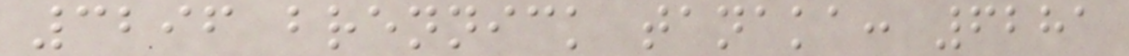3296 brennick tanaka: 6281
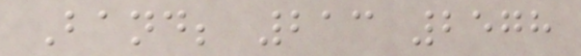Band; 213 2578
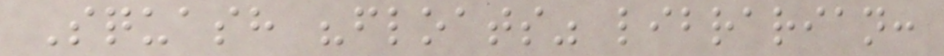Squash "floats" librarian:
